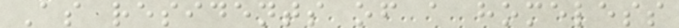As residents of a homeless
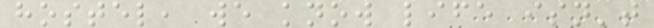hostel, we know life isn't
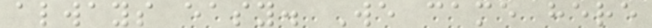always easy. We came here
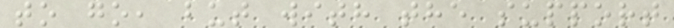to go, but with the support
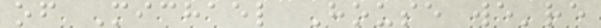of Michael House we're
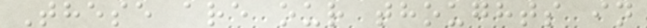These are our thoughts in
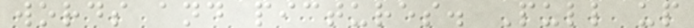words and pictures. Pull up
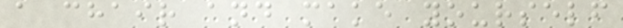a chair and make yourself
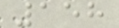158
